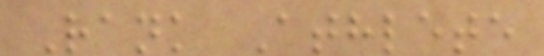Rank Athlete
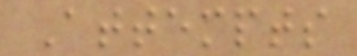Attempts
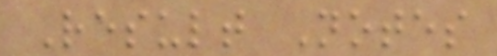Result Notes
